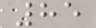85
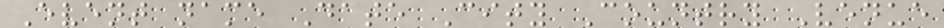Event name Date City Country Venue
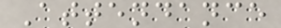Attendance
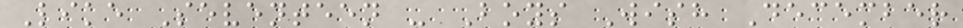Like Seventeen - Boys Wish December
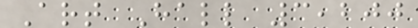Art Hall 3,200
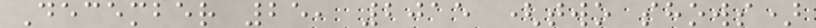December 25, 2015 (two shows)
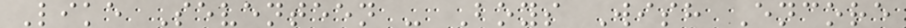Like Seventeen - Boys Wish Encore
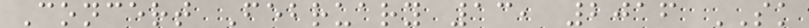Concert February 13, 2016 SK
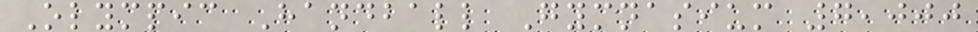Olympic Handball Gymnasium 7,000
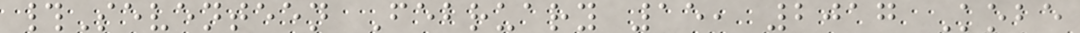#Seventeen February 15, 2017 Kobe
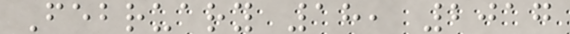February 18, 2017
